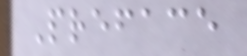Preface
